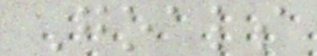Goals
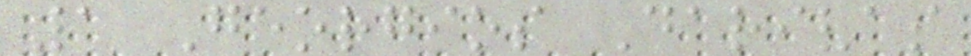1 Georgios Darivas
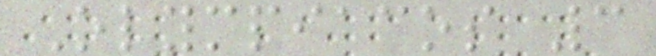Olympiacos 3
